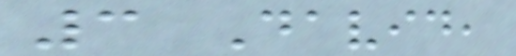3 David,
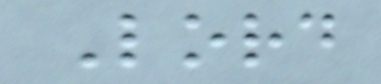Lord
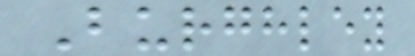Burghley
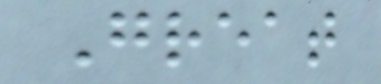Great
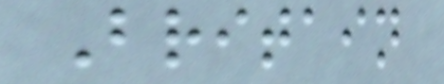Britain
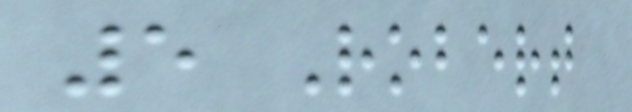5 Robert
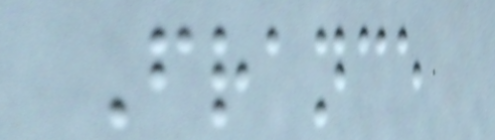France
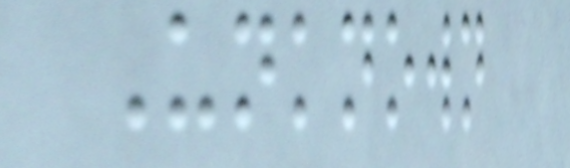Unknown
